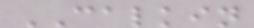CALKIN
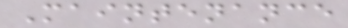Maintenance
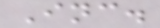Inc.
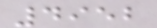4952
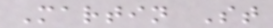Martin St
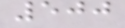500
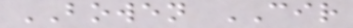BOWEN CIR
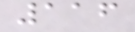116
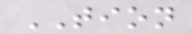TION
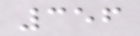356
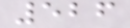526
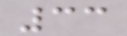33
